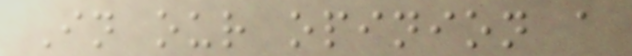In our opinion a
